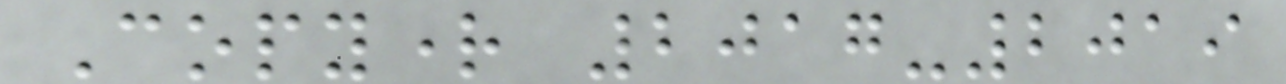Copyright 2017-2019
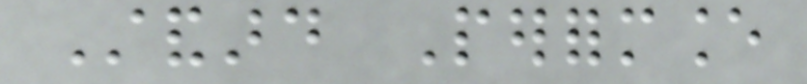Standard Performance
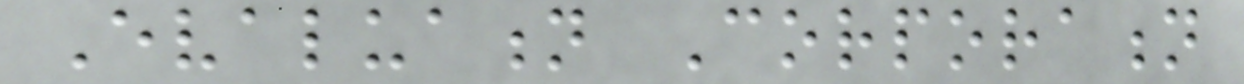Evaluation Corporation
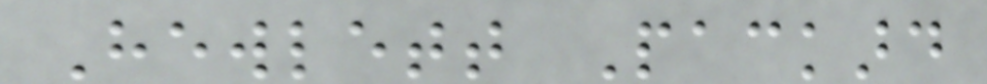Hewlett Packard
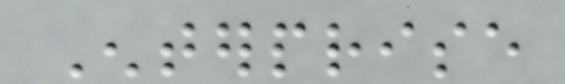Enterprise
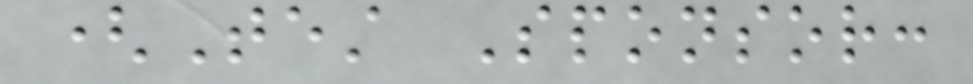(Test Sponsor:
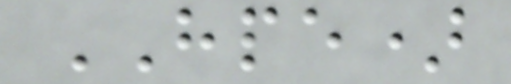HPE)
